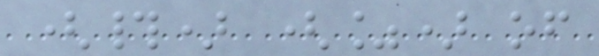(#) (%) of
